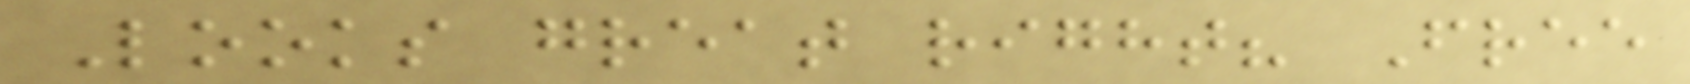Looks great right? Free
